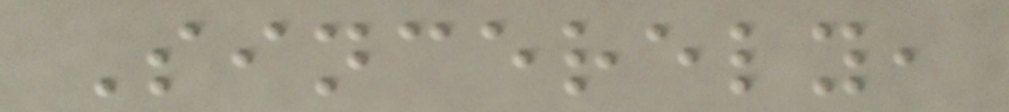Sincerely,
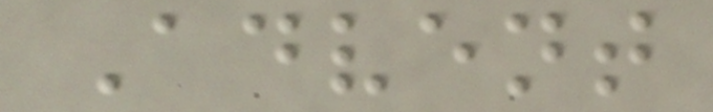Advent
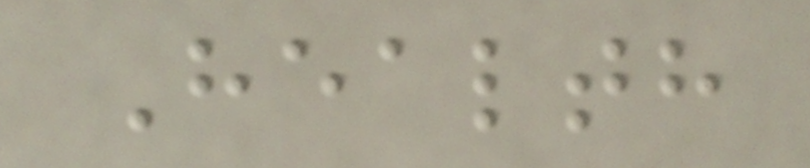Health
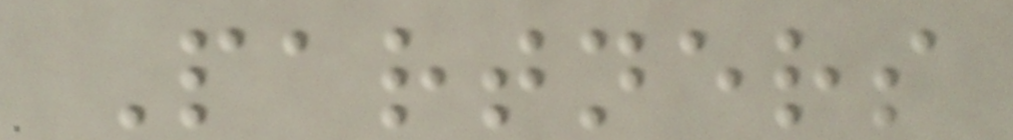Partners
